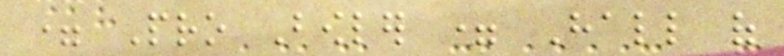= Pro Bowler = Hall of
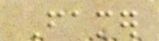Famer
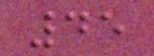45
